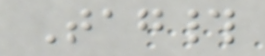Tag#
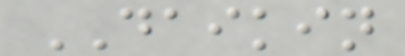DAIKIN
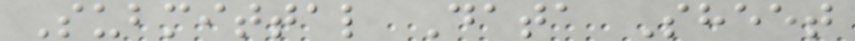Submittal Data Sheet
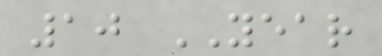10 YEAR
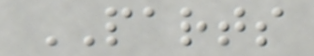PARTS
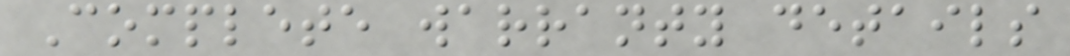Complete warranty details
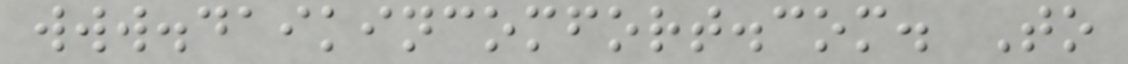www.daikincomfort.com. To
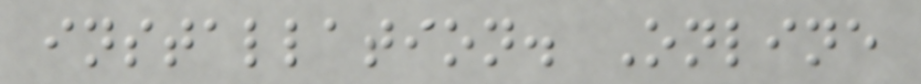installation. Online
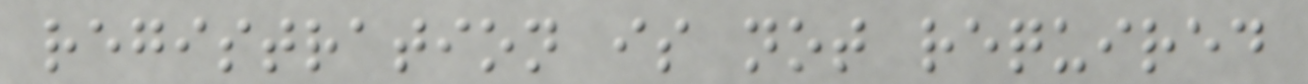registration is not required
